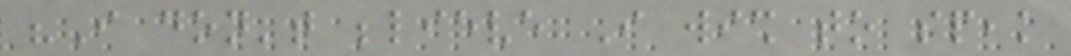"I don't believe I wish to speak
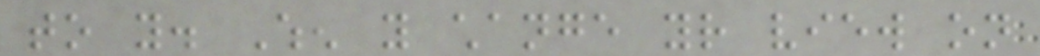to you. When you change your view on
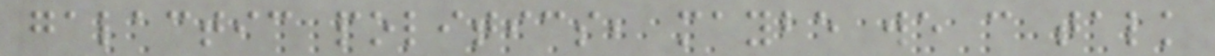galactic politics, maybe we can talk
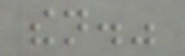then."
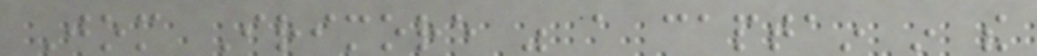Jom Irimore was a captain in the
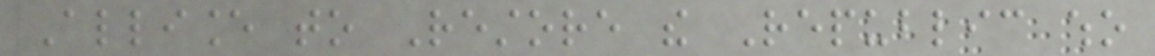Alliance to Restore the Republic who
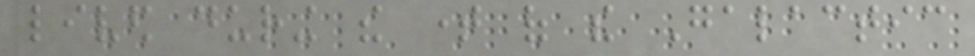lived during the time of the Galactic
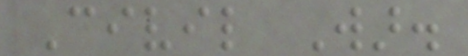Civil War.
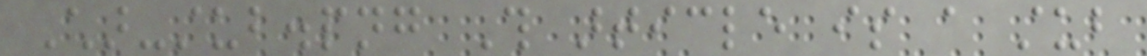Char-stub.png This article is a stub
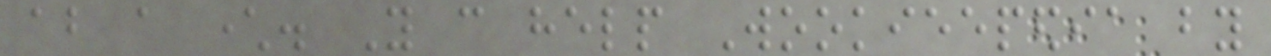about a character. You can help Wookieepedia by
